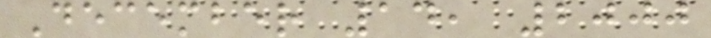December 14, 2000
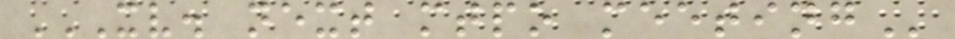XV. NEXT MTPO MEETING
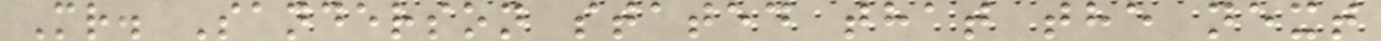Mr. Sanderson stated that the next
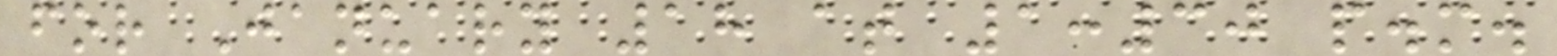for January 18 at 1:30 p.m.
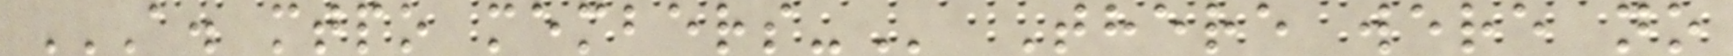A. MTPO MEMBERS- There were no
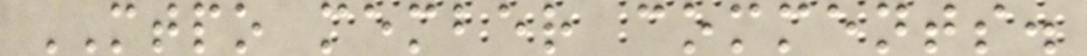MTPO member comments.
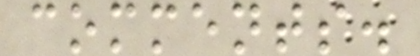comments.
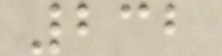232
